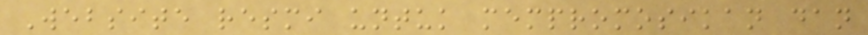Website resmi untuk mempromosikan dan
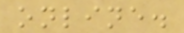online.
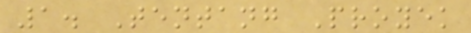1. Tentang Proyek
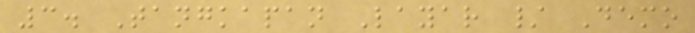3. Tangkapan Layar / Demo
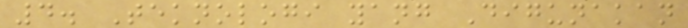4. Teknologi yang Digunakan
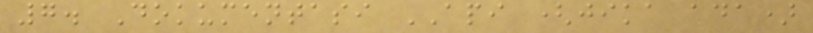7. Dokumentasi API (jika ada)
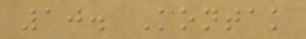10. Kontak
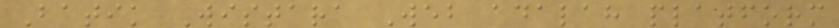Batik Wistara Web adalah platform
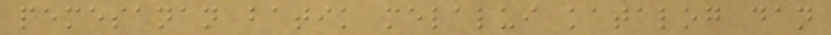pemesanan batik melalui katalog dan
